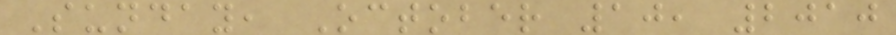Sunday, October 10, 2010
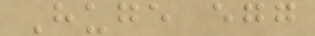Huge egg
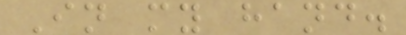In my hand.
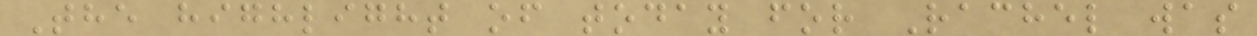The highlight of today for Rachel was
